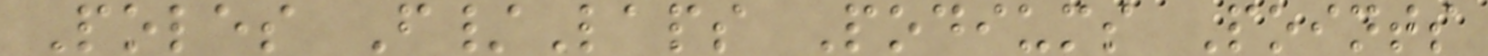Poles F/Laps Podiums Points
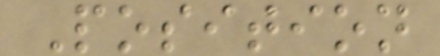Position
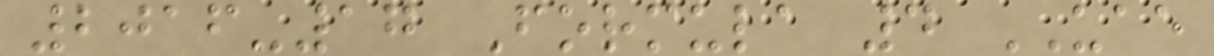2016-17 Formula 4 UAE
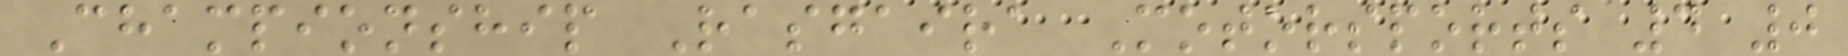Championship Rasgaira Motorsports 4 0
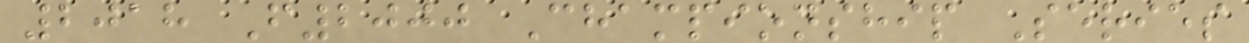2018 F2000 Championship Series
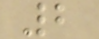2
